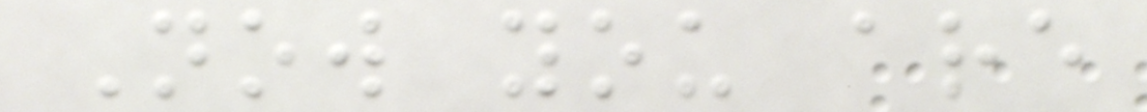Now you are
